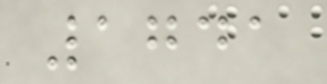1741
